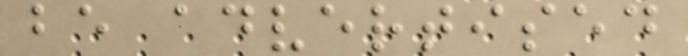be advertised
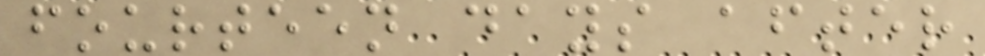fourteen days after
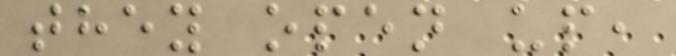they open up,
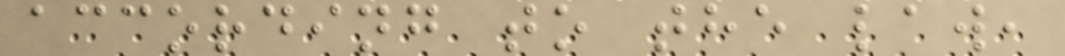according to the law,
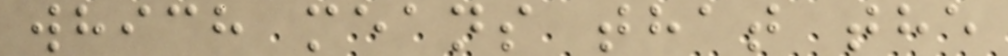which means that the
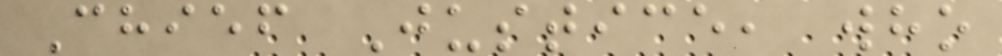Chief Justice, who
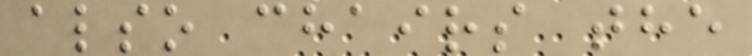also chairs the
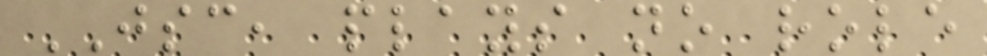JSC, plays no role
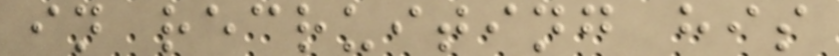in recruiting his
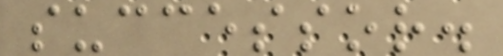successor.
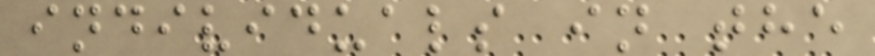individuals in the
